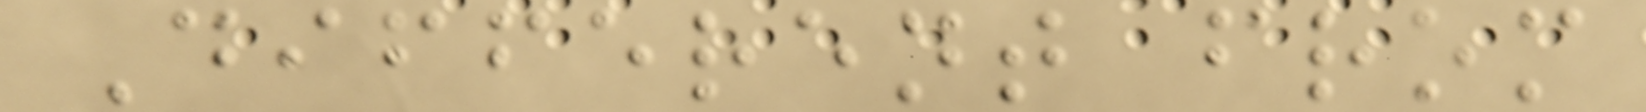Different from
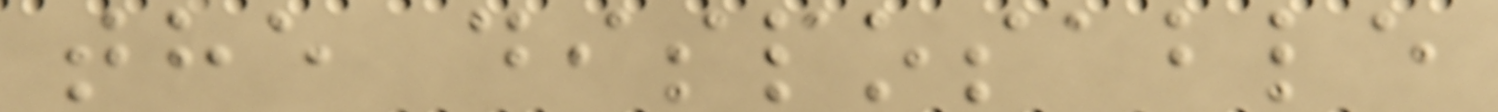the disposable
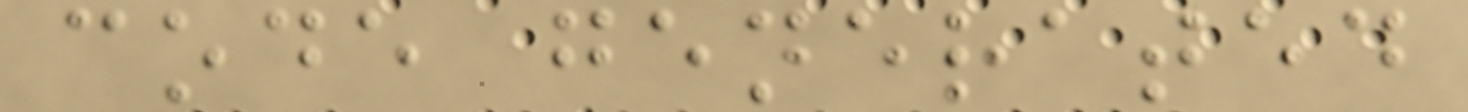code generated
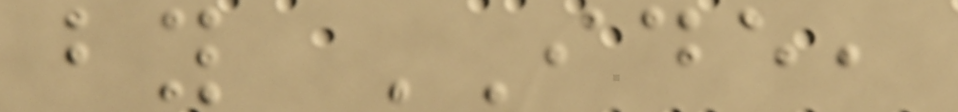by IDE,
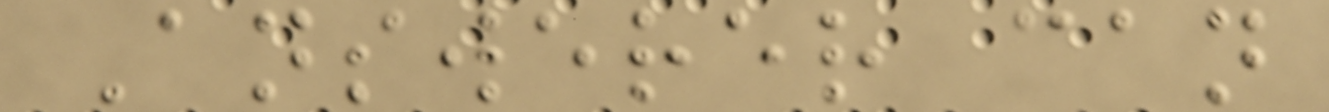Answerer can
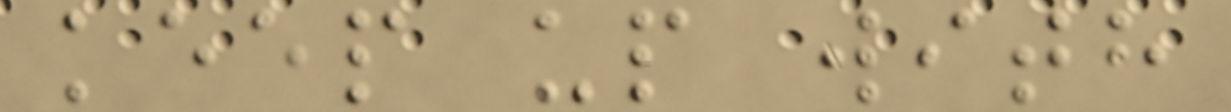keep up with
